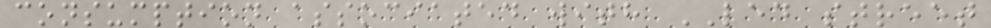consumption associated with LED street
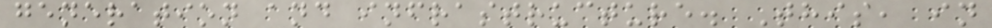generation and infrastructure. This, in
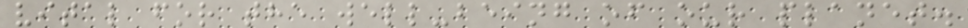vital for the well-being of our planet.
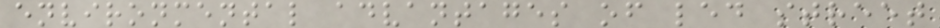environmental advantages of led street
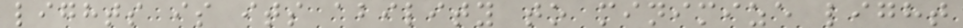lights is its ability to minimize light
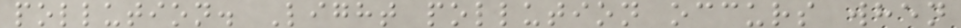pollution. Light pollution occurs when
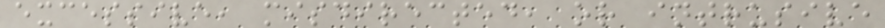excessive, misdirected, or intrusive
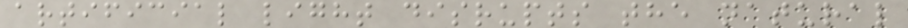artificial light disrupts the natural
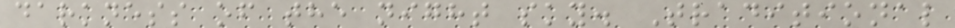darkness of the night sky. Traditional
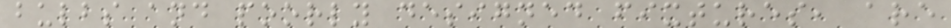bulbs and poorly designed fixtures, are
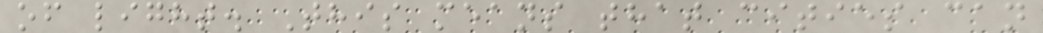of light. This means that cities can
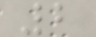2
